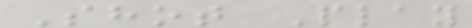Shot Play
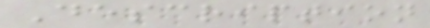Description
